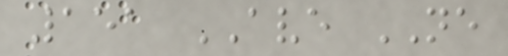151 AVE NE
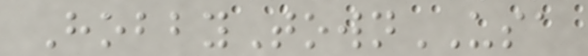HobbyTownUSA
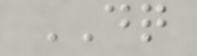DQ
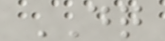DQ
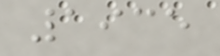1935
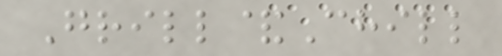Grill&Chill
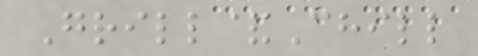Grill&Chill
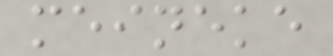meineke
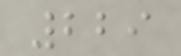229
